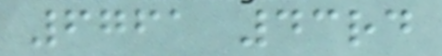6761 43rd
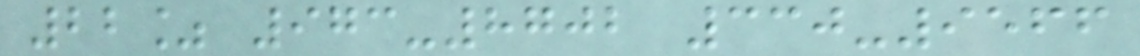22% 973-8702 330-9566
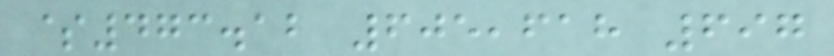$473.12 605,618 697
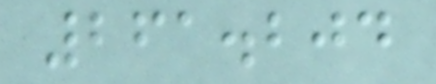261.204
